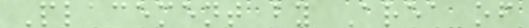Placement by Area of
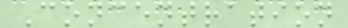Concentration
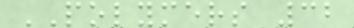POLYMERS 32
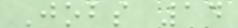Jobs 14
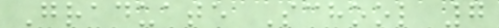Graduate School 7
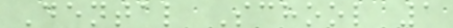Dental School 1
